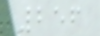256
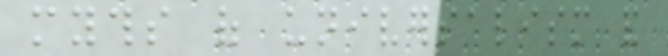myths of universalism and
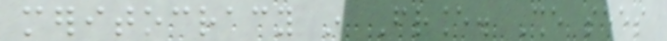meritocracy in France. She sees
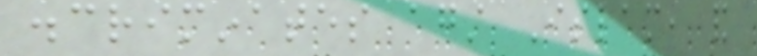discriminates against Islam, and
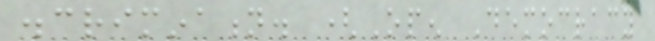discrimination. (Open Democracy
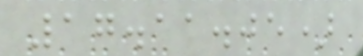17.11.05)
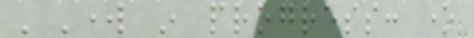'Work in progress: one
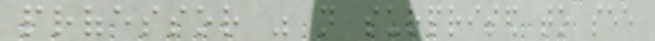professor was not surprised to see
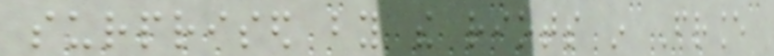surprised by the riots in France
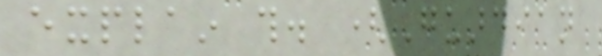explain this. (Guardian
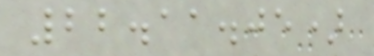22.11.05)
